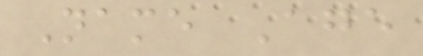Name Age
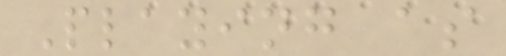Playing as
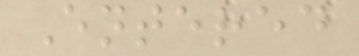Entered
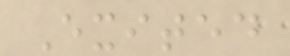Exited
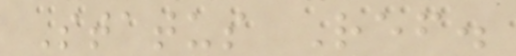Status Ref.
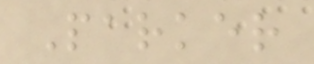Parker
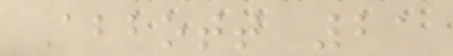Abbott 21
